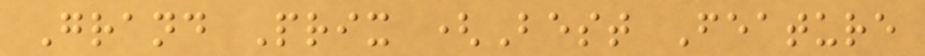Grand Prix (Best Feature
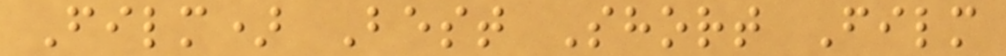Film) Best Short Film
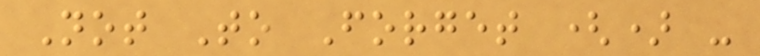Not To Forget () -
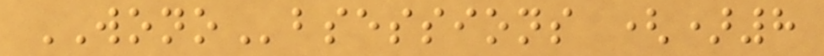WONObsessions ()8
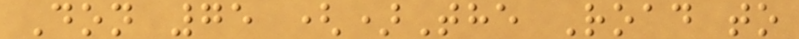Don 75 ()The Road to
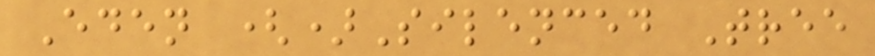Eden ()Silenced Tree
